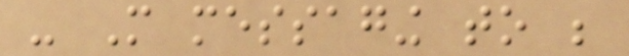- More messaging to be
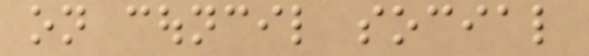on council social
